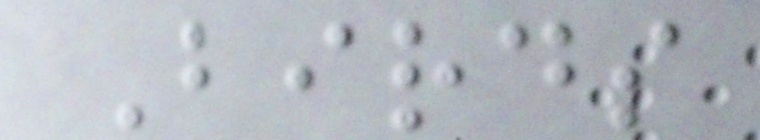Birds
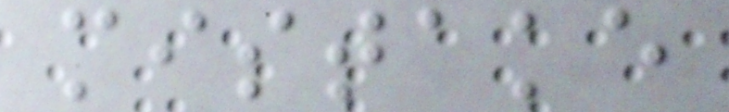mistake
